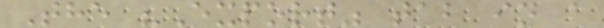The "Export" tab in a
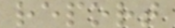report
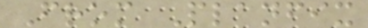From Planfix
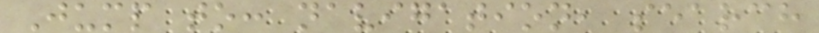Jump to: navigation, search
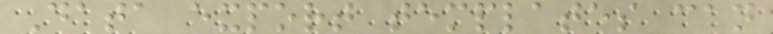Data export templates can
